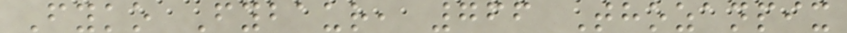Fyko Fybaur, 766 Thozanpix
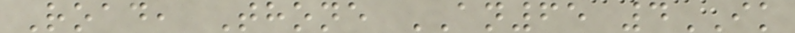Road, Thone AN65 4IK
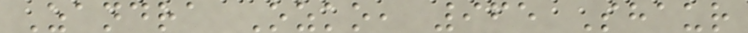Zandra Ozko, 965 Shaur
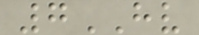7HV
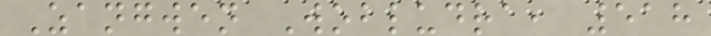Zangwen Wobludra, 518
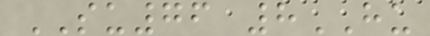SU76 8HU
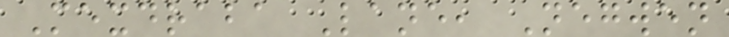Mexdraba Lane, Negwen
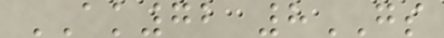AK72 8GS
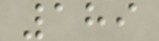189
